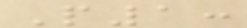P1:
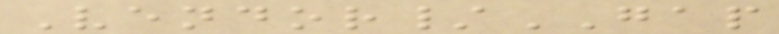Vendor/GAP
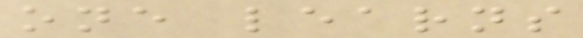one learns
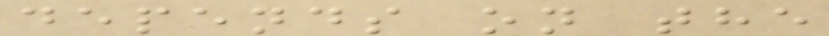depends on the
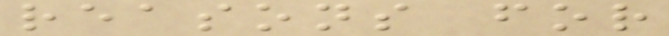reasons for
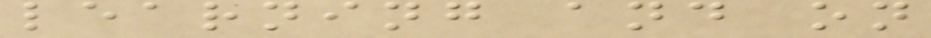learning and on
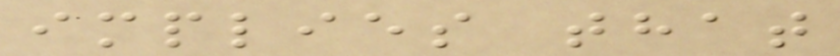implies that
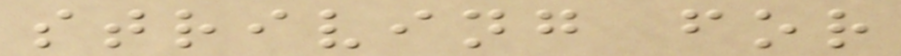striving for
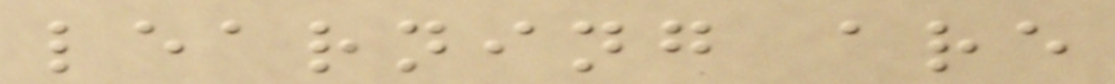learning are
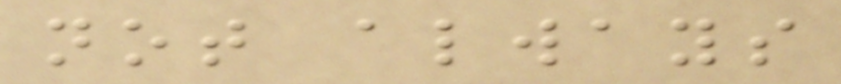not always
